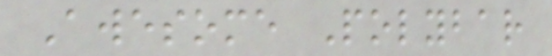Awesome Polybar
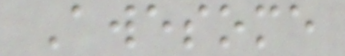Awesome
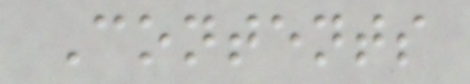Contents
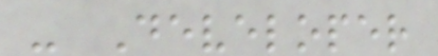- Developer
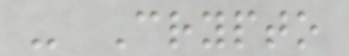- Crypto
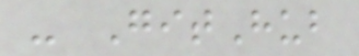- GitHub
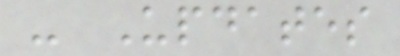- Updates
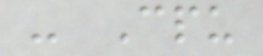- Cpu
